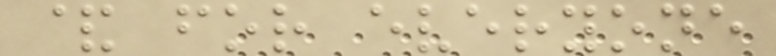& for everyone
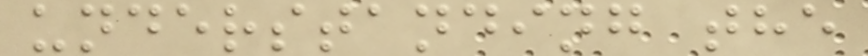understanding the
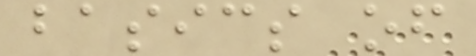basics of
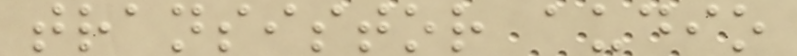transistor audio
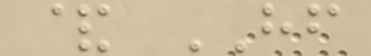& HF
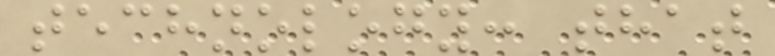technology: that
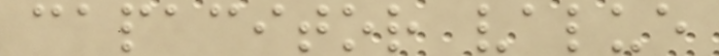capacitor value
